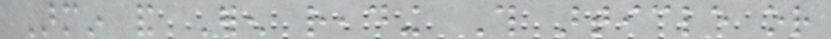Armin and Eren reading This article or
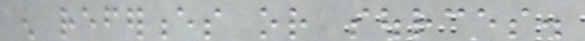enough references or sources.
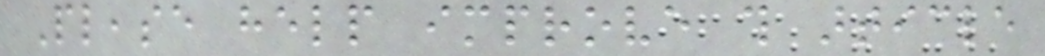Please help improve this article
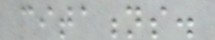citations.
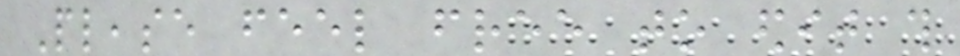Please feel free to edit this
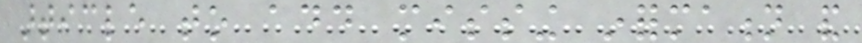article to add missing information and
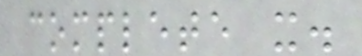complete it.
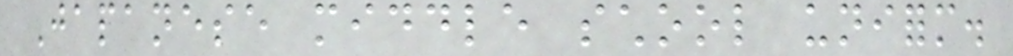Japanese middle school uniform.
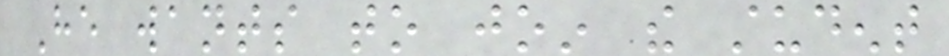He wants to join the student
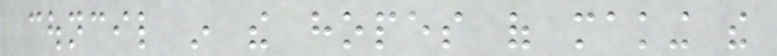council in the hopes of making the
